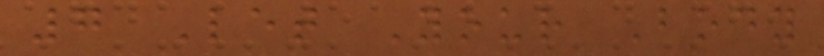7 Let Your Body
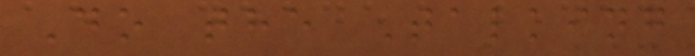Do the Talking
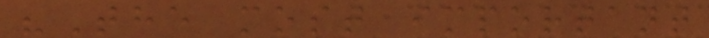"The most important
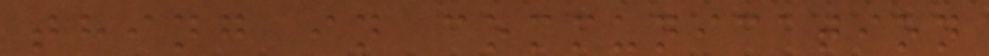thing in communication
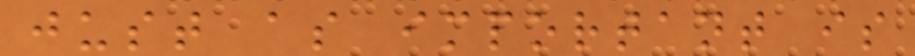just as important is
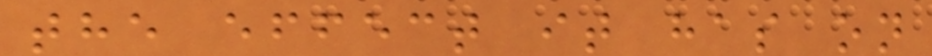the effect it has on
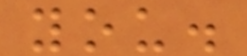you.
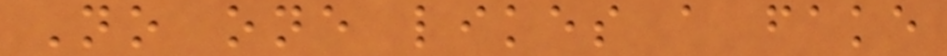No one likes a fake
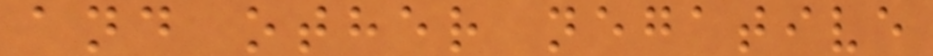and other negative
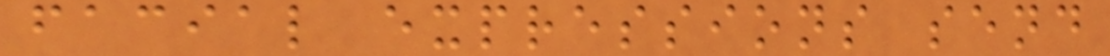facial expressions send
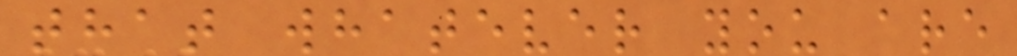that whatever you are
